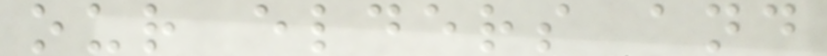our elders and
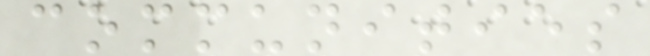communities
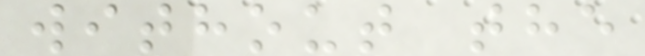without the
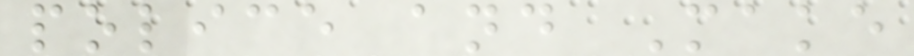police and Make
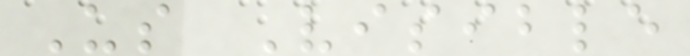Us Visible
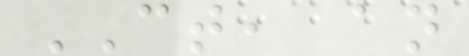CT, an
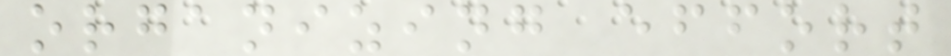organizing effort
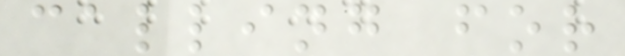calling for
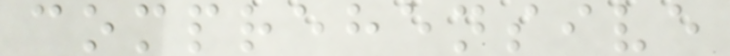comprehensive
